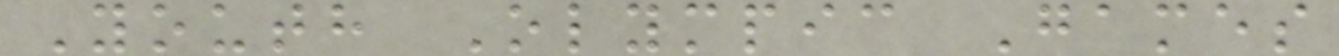Youth Olympic Games
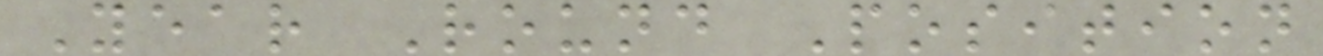Year Round Position
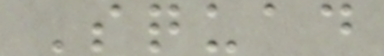Squad
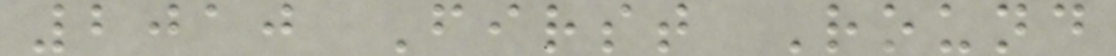2010 First Round
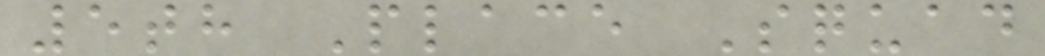5th Place Squad
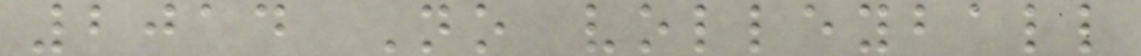2014 No volleyball
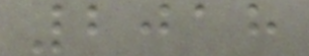2018
